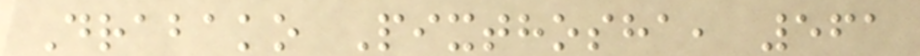Drabako Pixthosha, 561
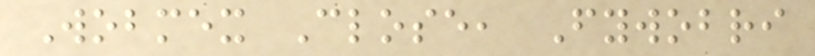Wobmex Close, Fywobri
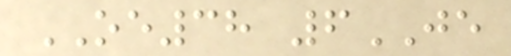OE38 6JE
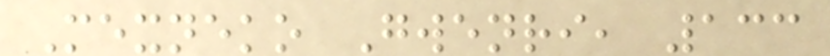Mexneko Gwenri, 133
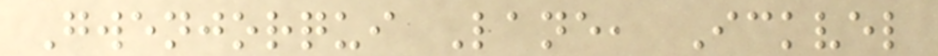Gwenjorqui Lane, Ickvel
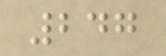247
